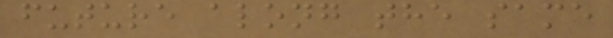future along the same
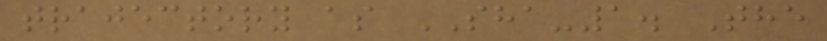trajectory as SHA-1. The
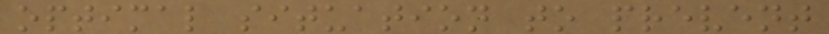optimal situation to prevent
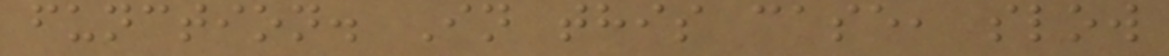function. In this case, slow
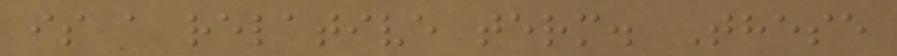is a relative term. These
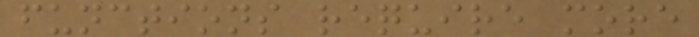functions require more
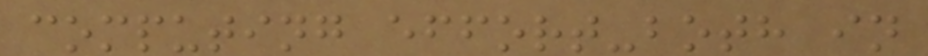computing effort-both in
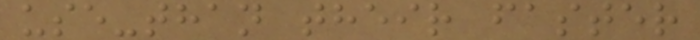use-than their faster
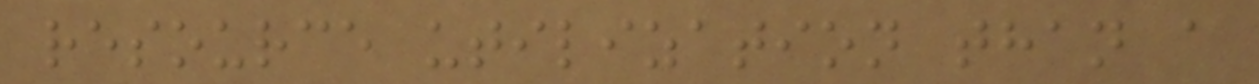resource utilization than a
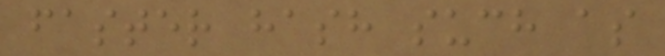faster hash such as
